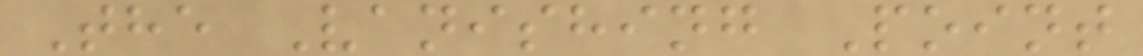The Vanishing Point
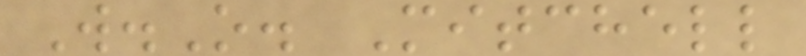W.O. Mitchell
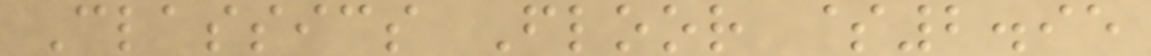Classics Floor $2.95
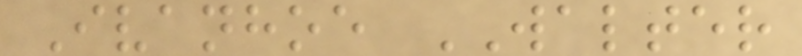Ivanhoe WALTER
